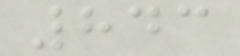843
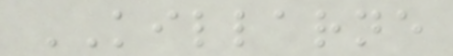KILLARNE
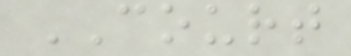COURT
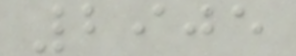2905
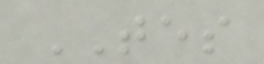TES
